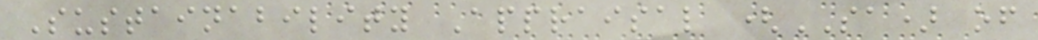Sustainability Appraisal (SA) of
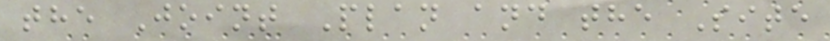the Joint Plan and the Site
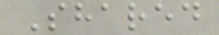Shared
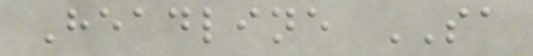Headline SA
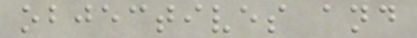objectives and
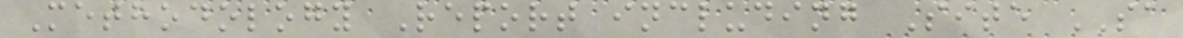Methodology Report including Site SA
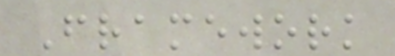Framework
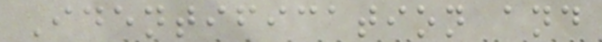Identification and
